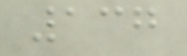137
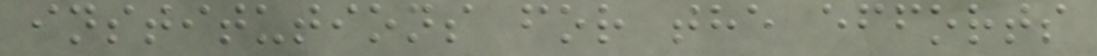institutions for the efforts
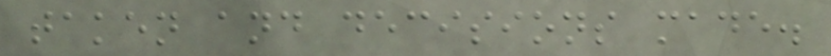taken and decisions made.
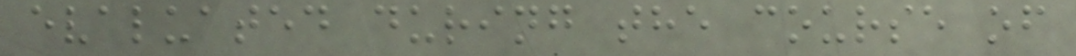evaluated during the course of
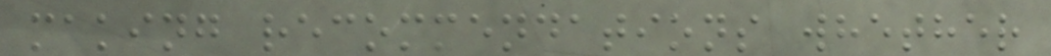making recommendations whether
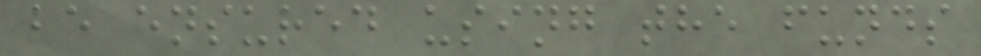be ensured using the funds
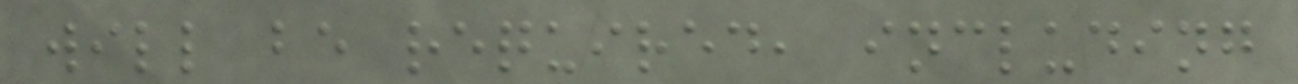will be required, including
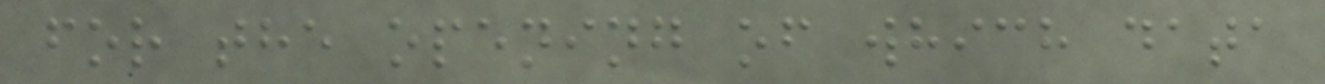for the opening of which data
